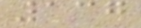137
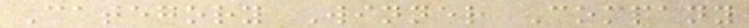Category Winner Company
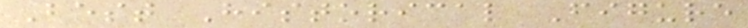Best Historical Figure
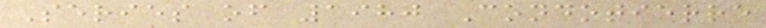Series of 1980 Condotierre
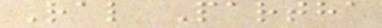Ral Partha
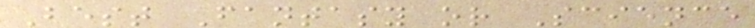Best Fantasy or Science
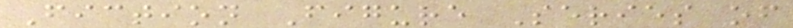Fiction Figure Series of
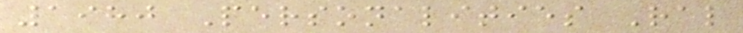1980 Personalities Ral
